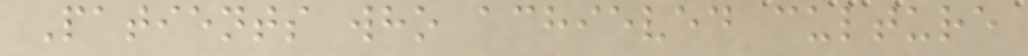Patients who achieved culture
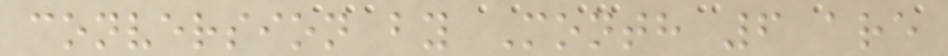conversion by Month 6 are
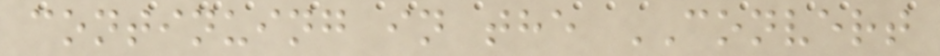continuing in the CONVERT
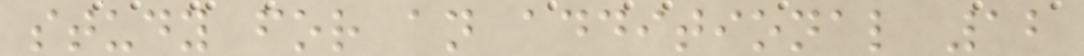study for an additional 12
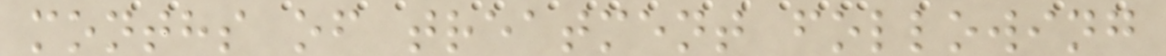months of treatment following
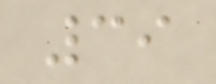39
